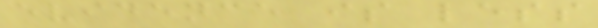evidence is less
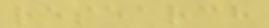research
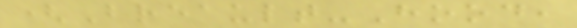(Breault-Hood,
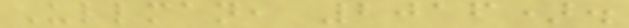Ullman, 2016).
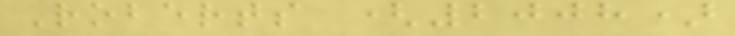Roberts (2008)
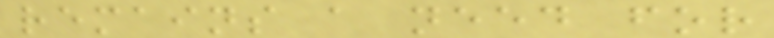remains a need for
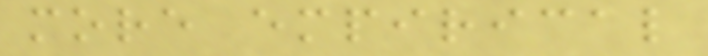more empirical
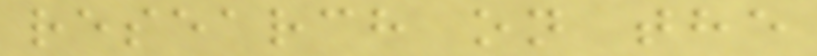research on the
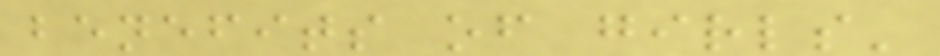benefits of girls'
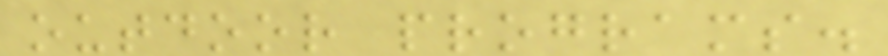outdoor programs.
